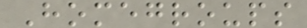Homegroups
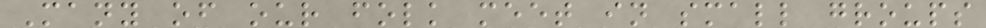Many of our folk meet in small groups
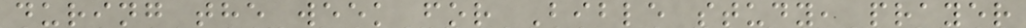during the week for Bible study, prayer
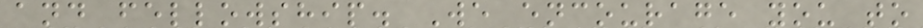and fellowship. We encourage you to
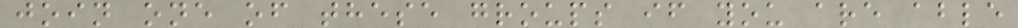join one of these groups if you are able
